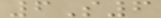6S6
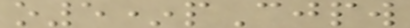o5*pCjpw
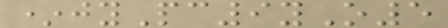*jyPc9yO5
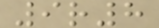9r8
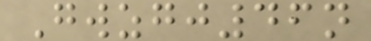Gwzgj46n
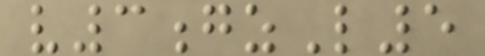v3gzL5
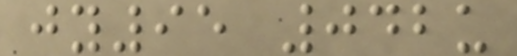jy95 042u
